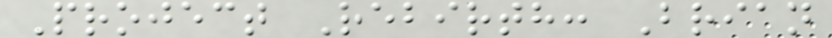Project Rebirth: Brian
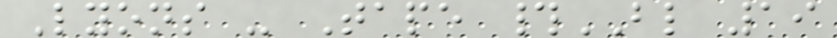Lyons - Tape #BL 19
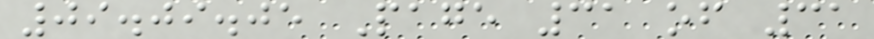09.09.05 Page 31 of 31
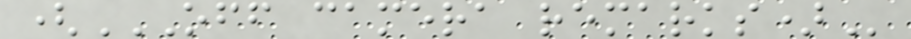(OFF CAMERA REMARKS)
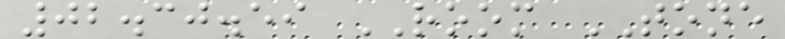02.30.59 ROOM TONE
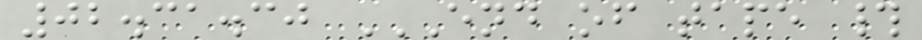02.31.30 END OF TAPE #
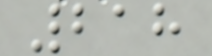218
